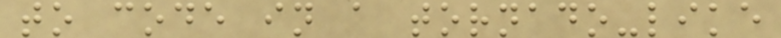to code in a tornado-like
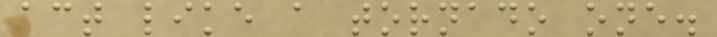act like a tornado one.
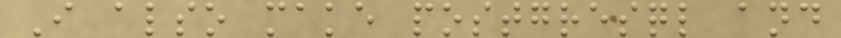I also make postgresql and
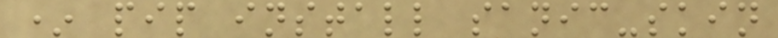* pip install sanic-skin
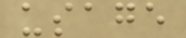usage
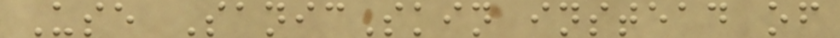Use SanicSkin instead of
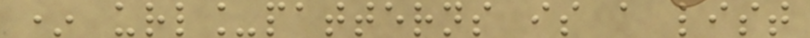* url_patterns is a list
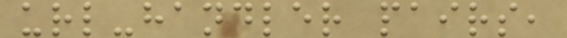url-handler pairs,
